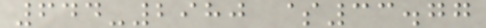644-2980 $33.77
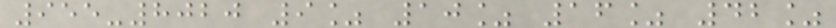955-8020 9% 10% 16% 42%
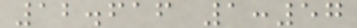12.616 1:57
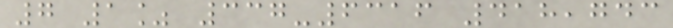7 1% 337-6316 418,743
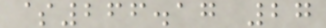$266.17 27
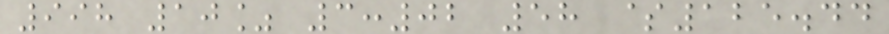998 10% 3:02 58 $125.44
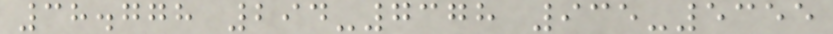38.778 294-7378 935-5355
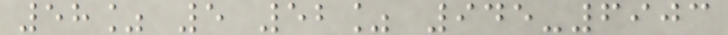58% 5 52% 945-6903
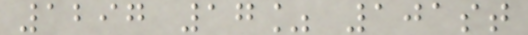1297 17% 101st
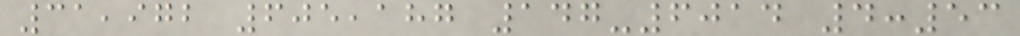31,972 605,187 147-6014 4:53
